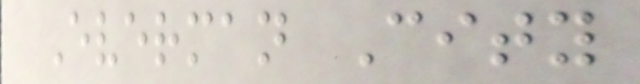Everman City
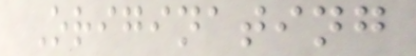Originating
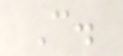C.
